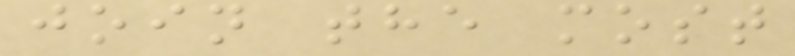join the most
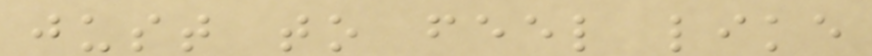just to feel like
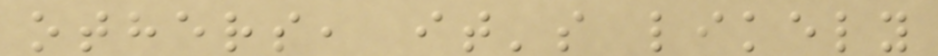others, it's likely
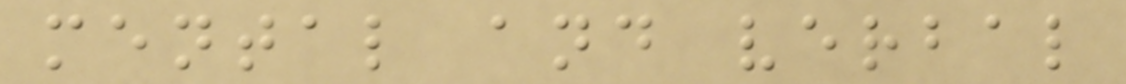mental and verbal
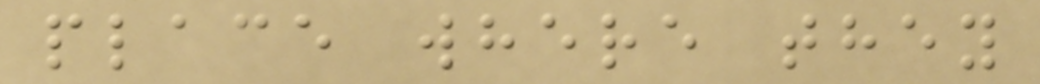place where they
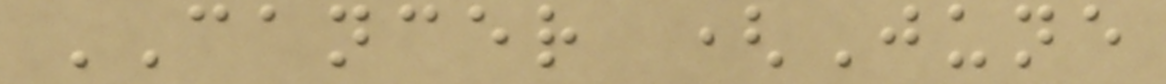CANCER (June
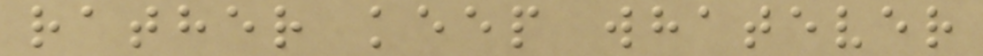rather keep whatever
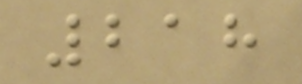218
